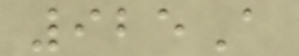925A
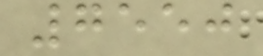7550
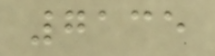7135
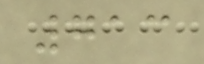713
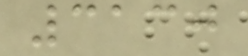3130
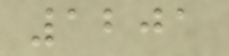1201
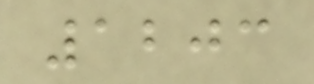1203
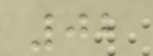02
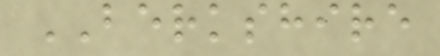BERKSHIRE
